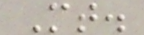Mt.
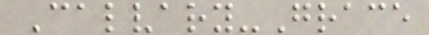Calvary-Grace
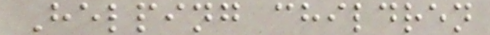Helping children
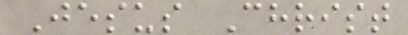Jesus Christ
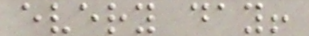every day!
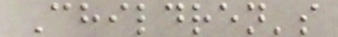Children's
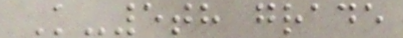K-5th grade
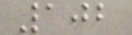102
